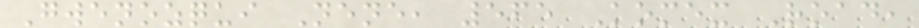Gwenozqui Nene, 565 Komex Road,
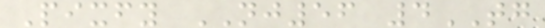Pixfy NJ56 4TG
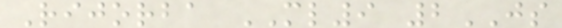Rijorba ML9 2JS
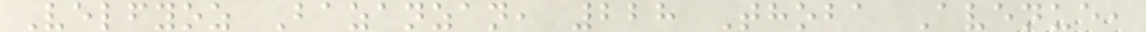Velfyoz Bazanzan, 228 Thoba Avenue,
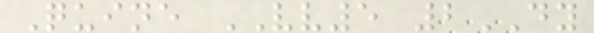Quine VV5 2DY
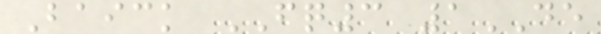Baick FQ3 1DE
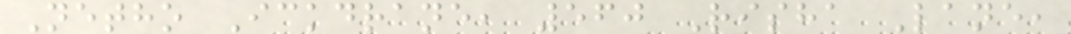Netho Ickdrane, 560 Risha Lane,
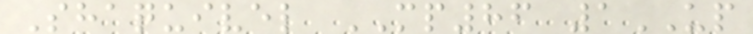Shaquivel MP86 1UP
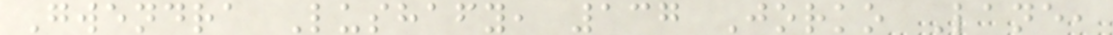Gwendra Lushafy, 137 Jorko Lane,
